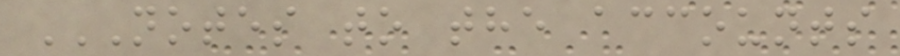NOTES TO THE ACCOUNTS
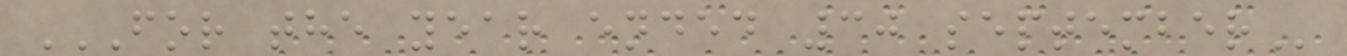FOR THE YEAR ENDED 30 SEPTEMBER
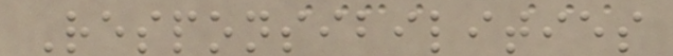Responsibilities
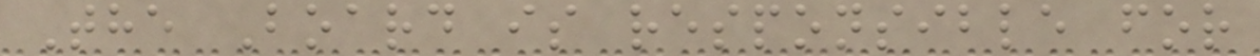The Board is responsible for
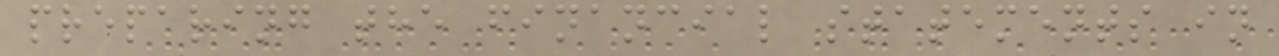preparing the financial statements in
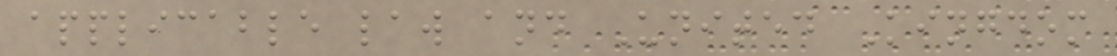applicable law and United Kingdom
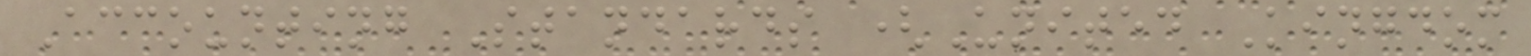Accounting Standards (United Kingdom
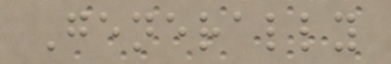Generally
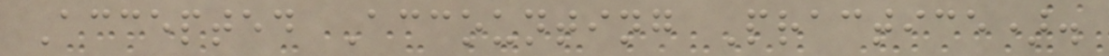Accepted Accounting Practice).
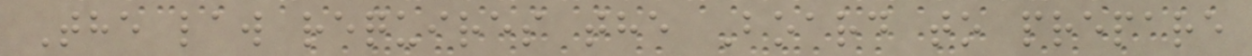The law requires the Board to prepare
